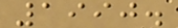1990.
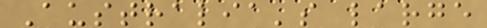Australia's large
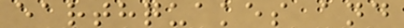earthquakes and
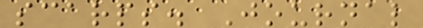scarps. Journal
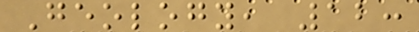Geology, 12:
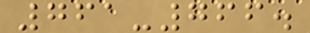761-766.
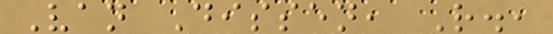Van Dissen, R.,
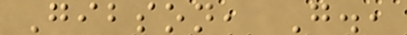Gibson, G.,
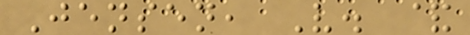Jensen, V. &
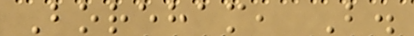Boreham, B.
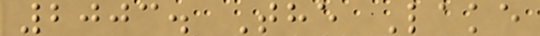2003. The Lake
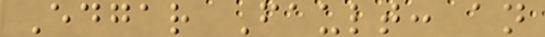Edgar Fault: an
